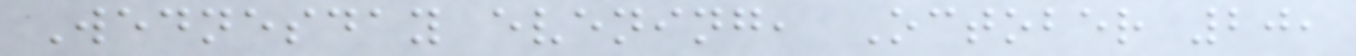Wednesday evening, October 20,
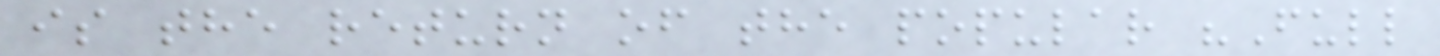is the return of the popular "Full
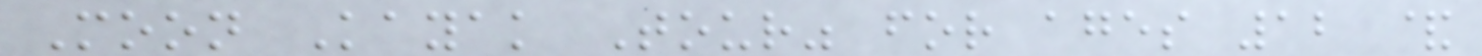Moon Kayak Tour" for ages 12 &
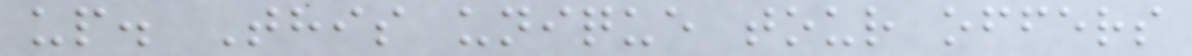up. This unique tour offers
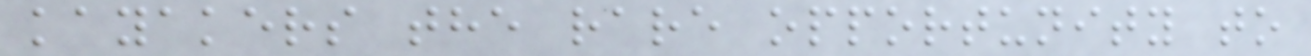kayakers the rare opportunity to
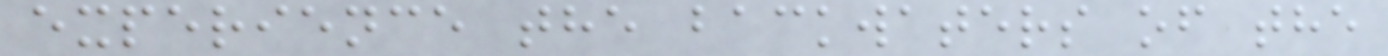experience the backwaters of the
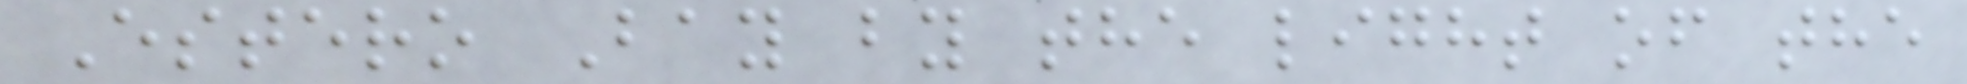Estero Bay by the light of the
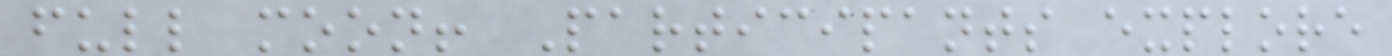full moon! Participants explore
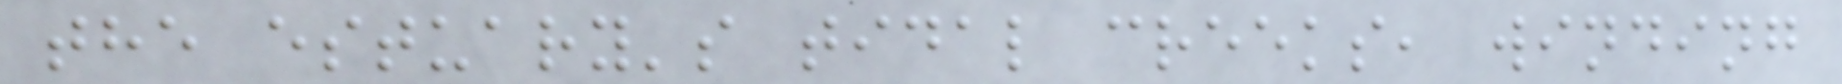the estuary's tidal creeks, winding
